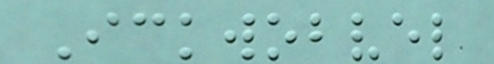Ickwobvel
